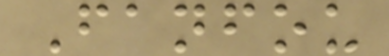Fanfou
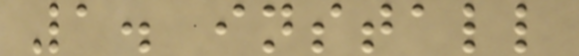1. install
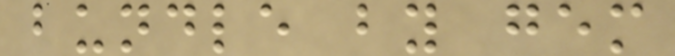bundle by gem
